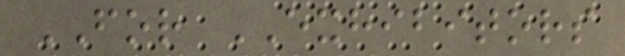FOR EXHIBITORS
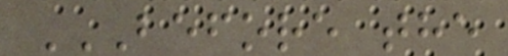BEFORE THE
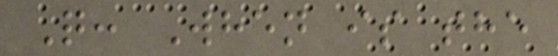Q: When is the
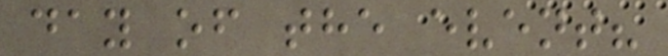day of the event?
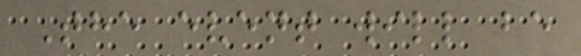The event will be
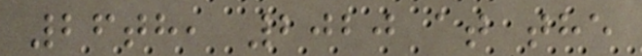26th, 2020 at the
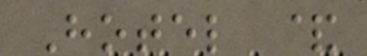Hotel &
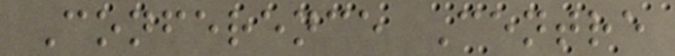Conference Centre
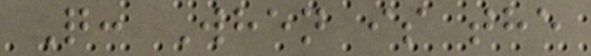Q: When is the
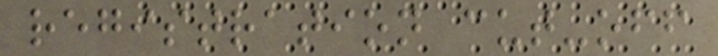registration cut-off
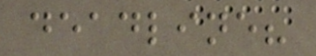deadline?
